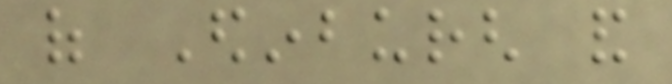of Edinburgh and
